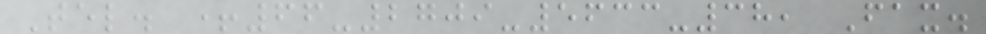Tel. +66-2709-5633-38, Fax.
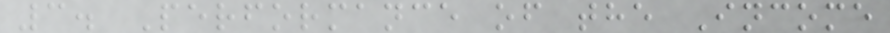3. Performance of the Income
